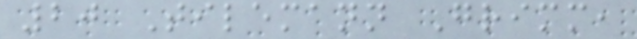20 Tilemann Grimm,
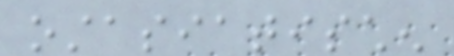ostasiatischen
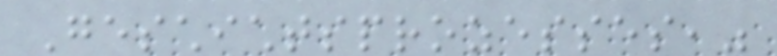Geschichtsprozesses,"
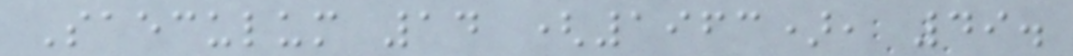Saeculum 14 (1963), 49.
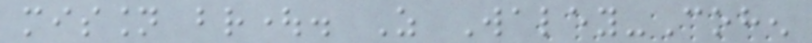mission brought. As Waley-Cohen
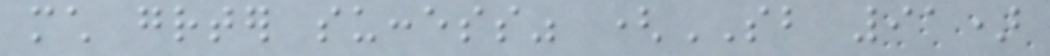much greater success" (SB 91)
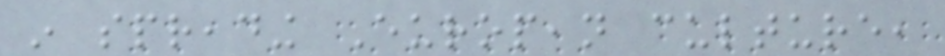in spreading European culture,
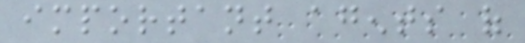important agents of
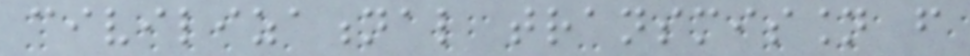civilizational transmission from
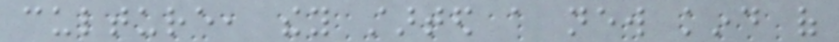culture, they started a new kind of
